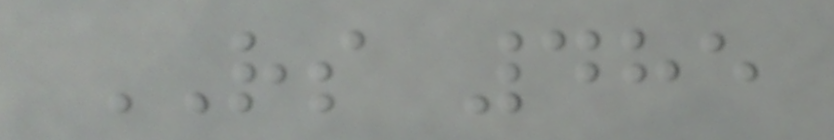RS 485
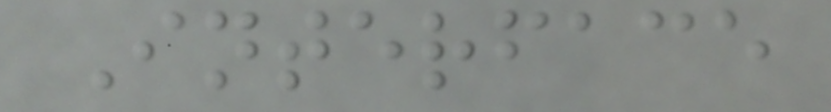Interface
